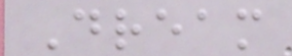Dream
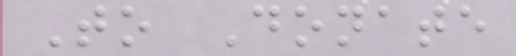To Donate
